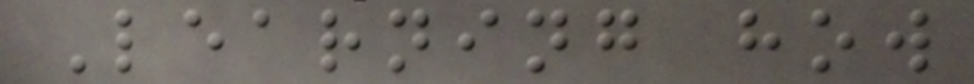Learning how
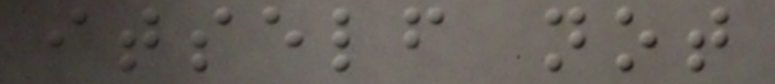itself not
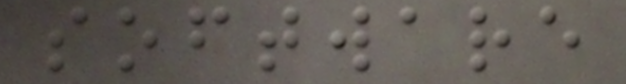software
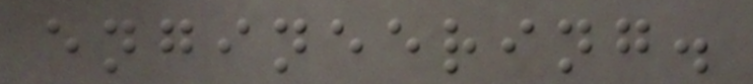engineering.
